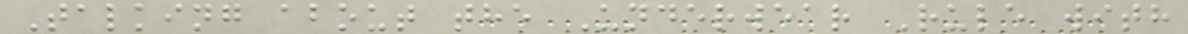Talking about the Underwear Rule with
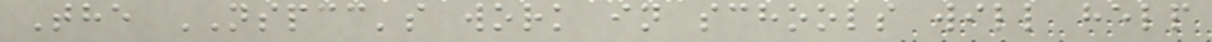The NSPCC's work in schools will help
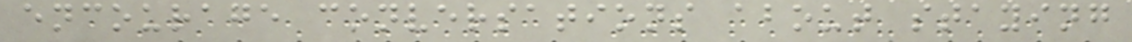encourage conversations about staying
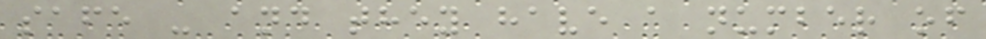safe - and they have a number of
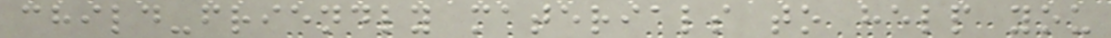child-friendly materials to help you
